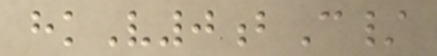hkV0bC/
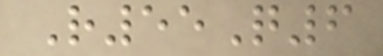R55Q6
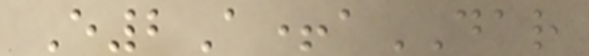E2A+aDAR
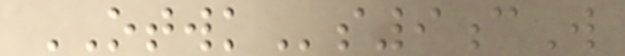OTWKs9cW
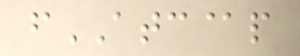fATC@p
